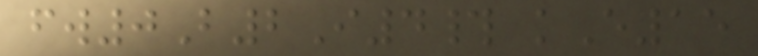fw0B2I4# kE15
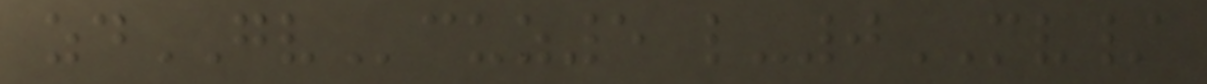zdGVcuz5 l-0MV/
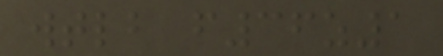wtlb f36z1
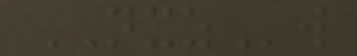NXZw
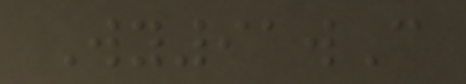Wy91wC
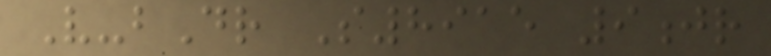V-bDr S8915 9jr
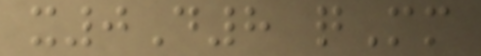x0D8 qMm
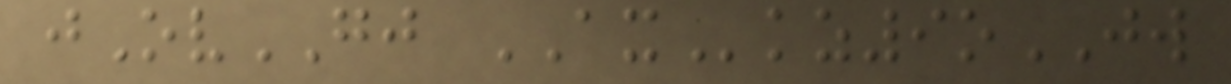jOvGJ AXkz9oJW
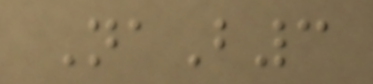NaB3
